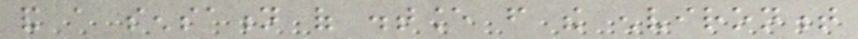and a sensation of distance from the environment
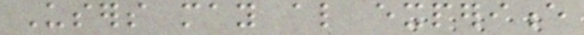Users may also experience
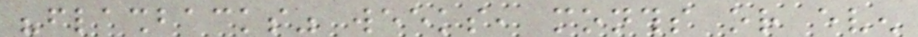"flashbacks" weeks, months or even
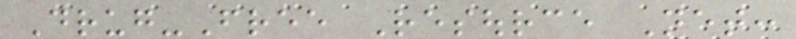Drug-Free Resource Net:
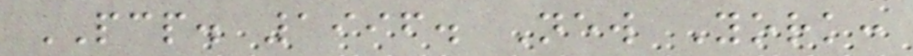PCP. 1996. New York:
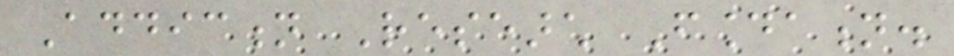Addiction Research Foundation.
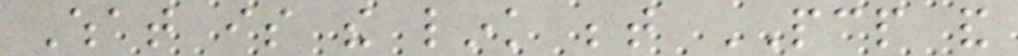What is the link between PCP and
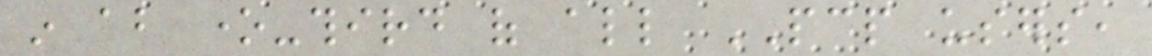in about one-third of all PCP users,
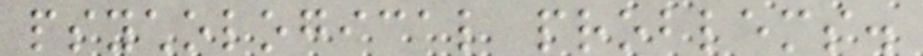psychological problems.
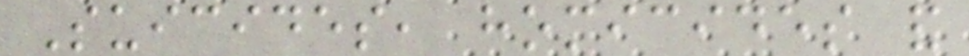Suicides, homicides and
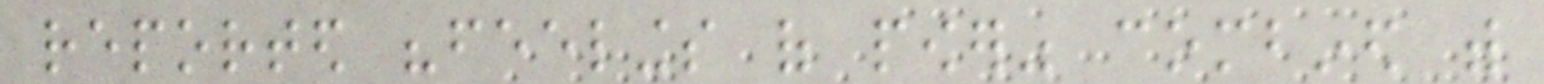reported "feelings of power" combined with
